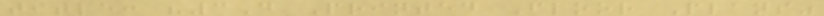title: "3D Printed Floor Plans"
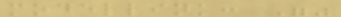modellink: ""
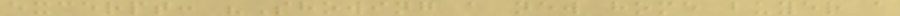excerpt: "Showing a new home buyer a
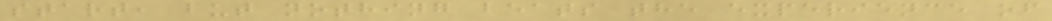start, but nothing beats the experience of
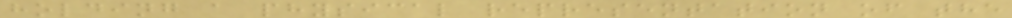holding a physical representation of the
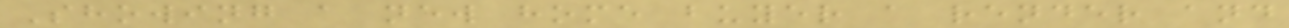Showing a new home buyer a render and
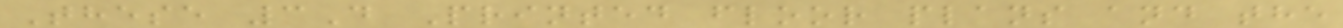These 3D Printed floor plans and the
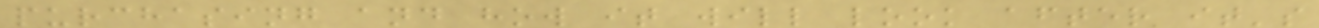purchasing and how it will look after it's
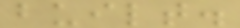built.
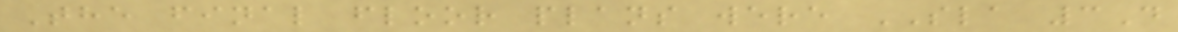The final floor plans were SLA 3D
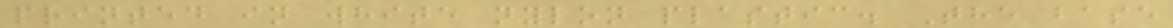printed in white nylon plastic. The base
